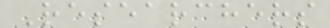Researchers
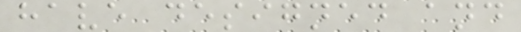have designed and
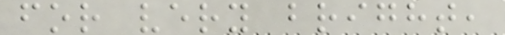for very bright,
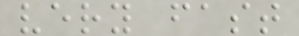very fast
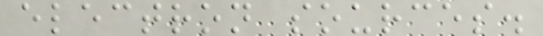electron sources.
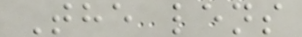The lens
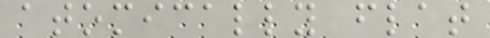atomically flat
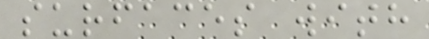surfaces with
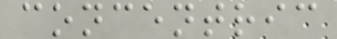concentric
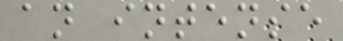an intense
